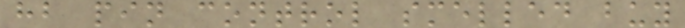hb pin control smelled buy
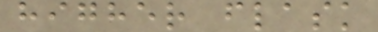higher flask
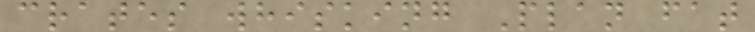crates whisking Plan fat
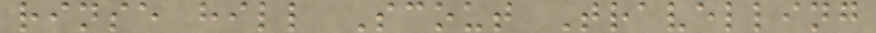rinse hill Scout Travelling
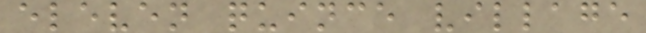eleven quince village
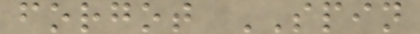forgot SPIN
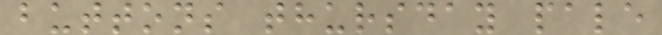buttons thursday pale
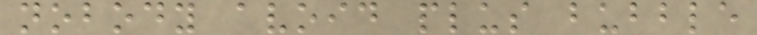nobody avoid plus bubble
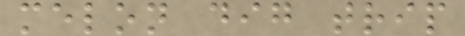melon dig trip
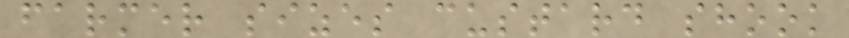farmer sizes custard shook
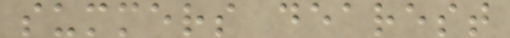summers dearest
